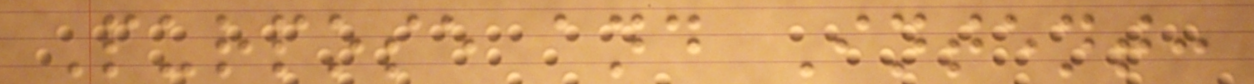Purpose and Intent:
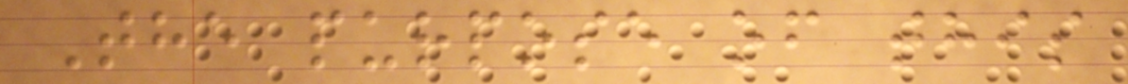The purpose of this
